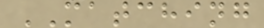MATCHING
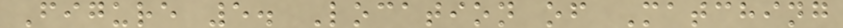Figure 5. Location of Matching
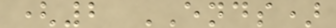(2 ENDS)
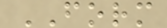FORM
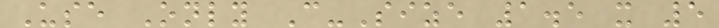Use Only C-Size 1.5 x 5
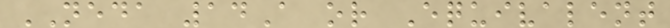NEDA 14A or Equivalent
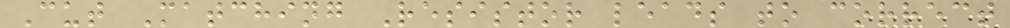Cut Matching Resistor leads to correct
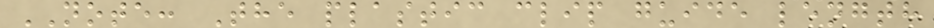NOTE: The plastic clip guide length
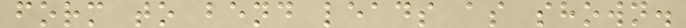form to bend leads as shown.
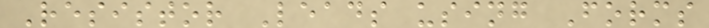Resistor Leads using Forms
